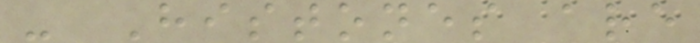- Histones are
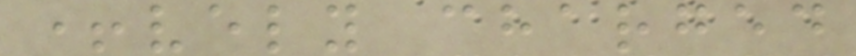+vely charged
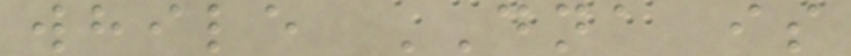while DNA is
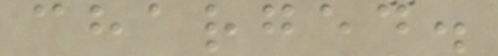charged.
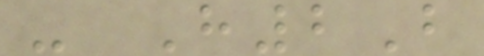- H2B
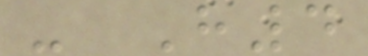- H4
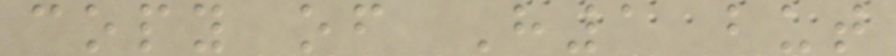copy of H1 but
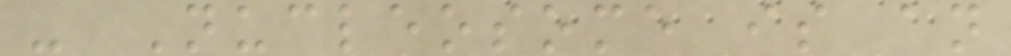- Nucleosome is an
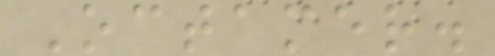Octamer.
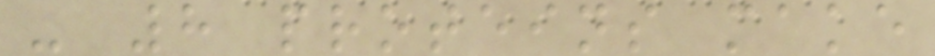- 8 proteins make
